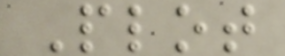Plot
